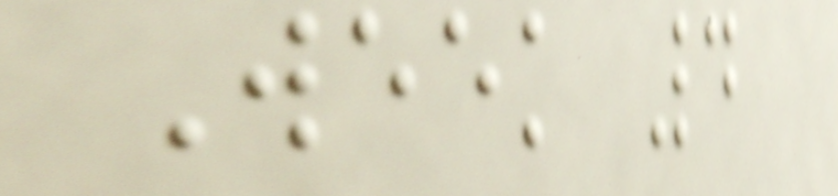Week 4
